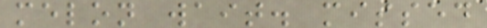melon wait. missed
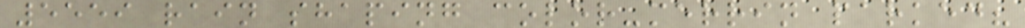5559 rain shaping color-merrin parked?
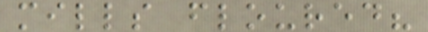mills floured?
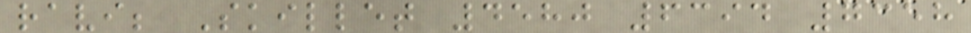ravi; Skillet 4580 6394 7358
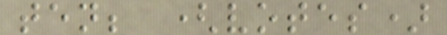ten; (votes)
